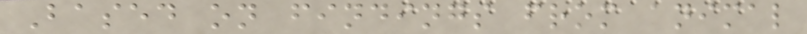Based on findings from animal
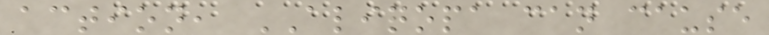action, ALIQOPA can cause
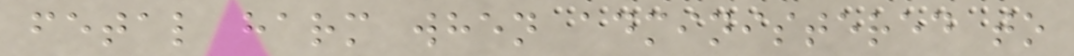fetal harm when administered to
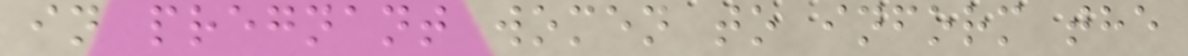in pregnant women to inform the
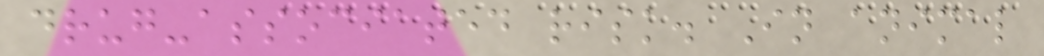drug-associated risk. In animal
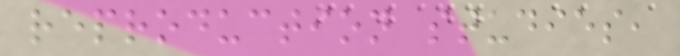reproduction studies,
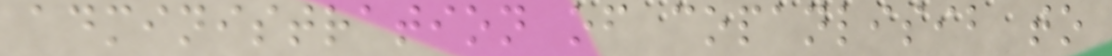administration of copanlisib to
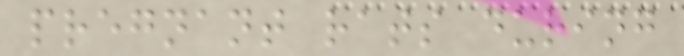pregnant rats during
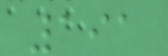191
